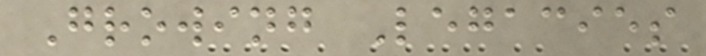Growing Legacies
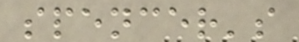spencer's
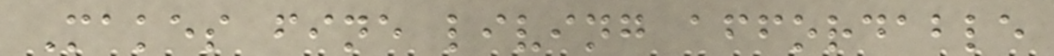Makes fine living affordable
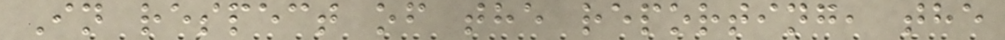In respect of the reporting, the
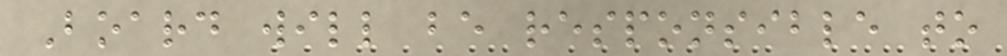Board will be responsible to
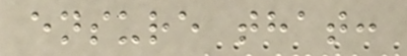ensure that:
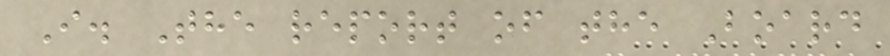I. The report of the Board
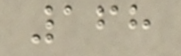168
